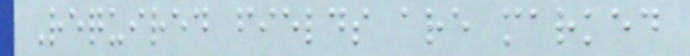Required fields are marked
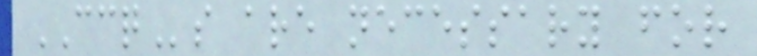CCQs are necessary for
